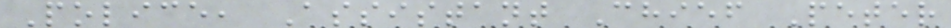Police, Assistant Chief Peter
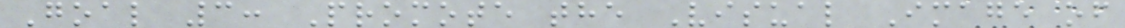Goal 3: Promote the Visual Image of
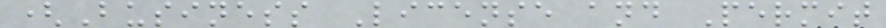(Business License and Permit
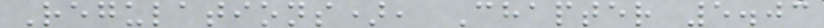Regulations), Chapter 5.03
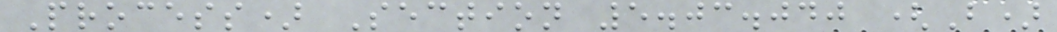Process) Section 5.03.040 (B)
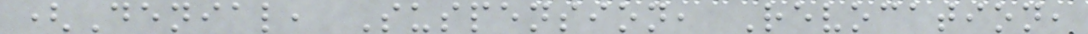(Denial, Suspension, Revocation,
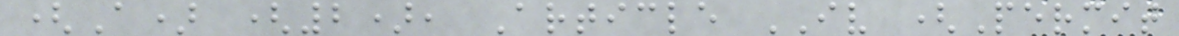(A) (2), Article IV (Permit
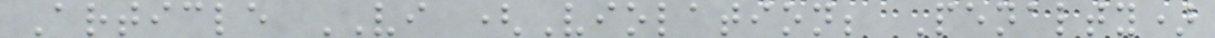Article VI (Violation; Penalty)
